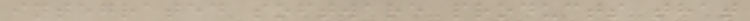integrated software products that
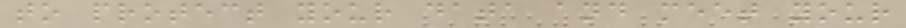to protect your data and meet your
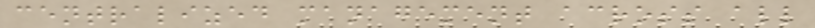centralized management across all
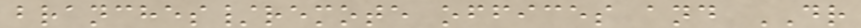branches/remote offices and DR
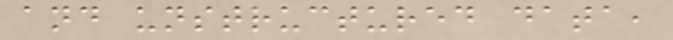and unstructured data,
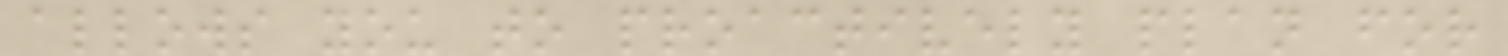allows you to proactively plan for
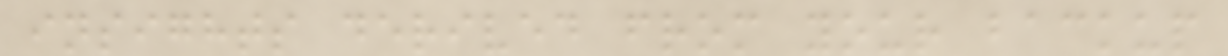insights derived from your backup
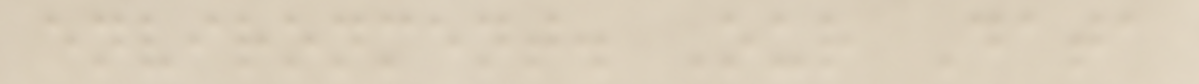environment. Our Data
